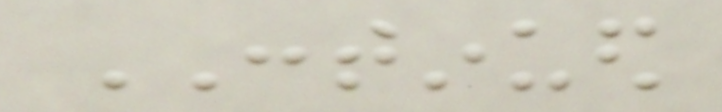CONTINUED
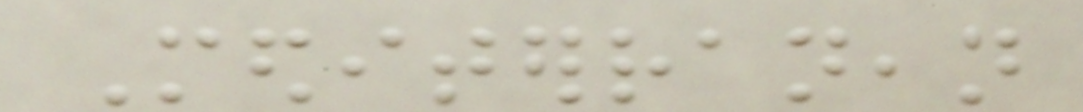Mediterranean
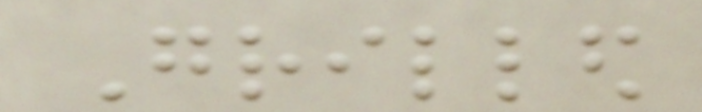Grilled
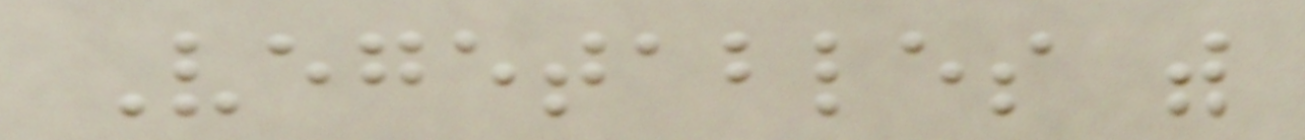Vegetables with
